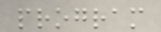program
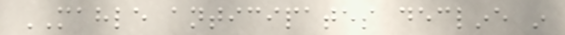MAHLE anticipates decline in
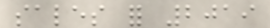sales for 2019
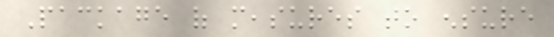Package of measures to ensure
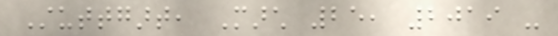Stuttgart, March 25, 2019 -
